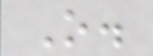O.
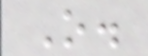O.
